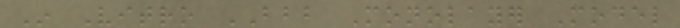In Vitro BBB Monolayer Model
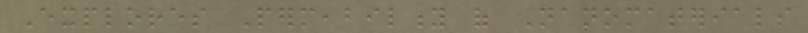Explores Permeability of Nanomaterials
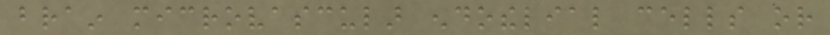brain microvascular endothelial cells or
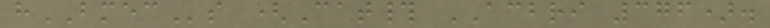hBMECs (Cat# ACBRI 376).
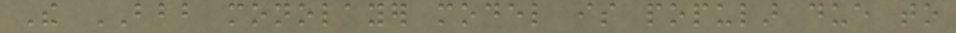The BBB monolayer model is popular due to
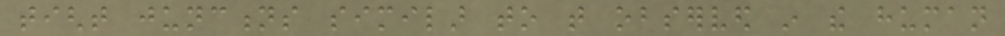tight junctions similar to that observed in the human
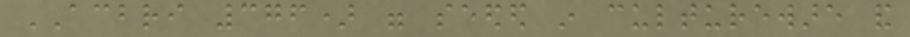ACBRI 376) were seeded in cultureware and
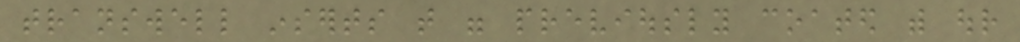transwell inserts that were previously coated with our
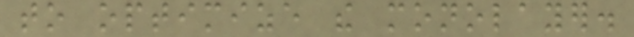to optimize the monolayer.
